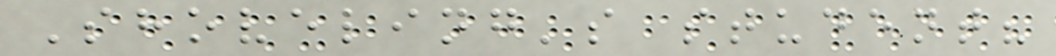Shoveling's student?
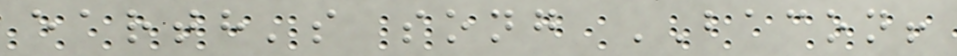earth's song BACON!
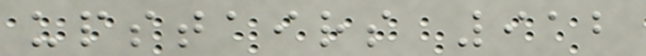upstairs 912
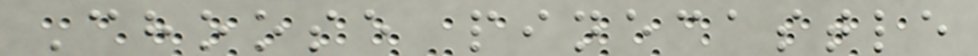Choose pinecastle
